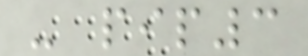- pip3
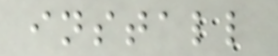install
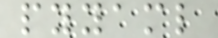pyyaml
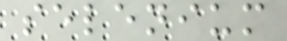selenium
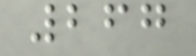267
